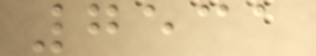7531
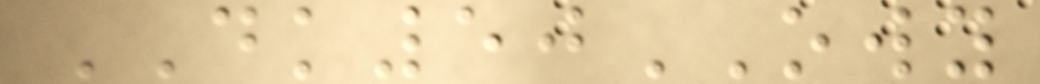DK50OWY
